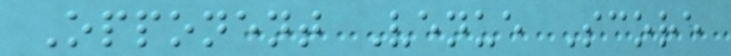Opponent Venue Score
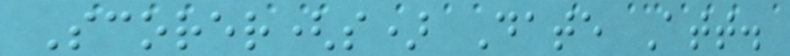Scorer(s) Date Att.
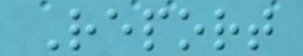Report
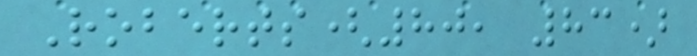Roberts(80, 83)
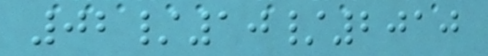02/10/2010
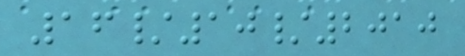16/10/2010
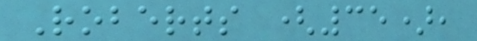Roberts (35),
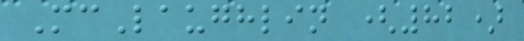McLaughlin (82)
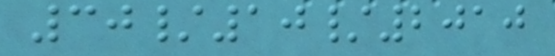30/10/2010
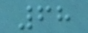68
